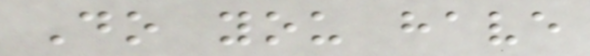Do you have
